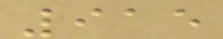915
